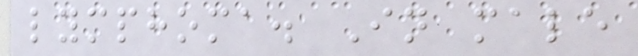lymphoma. In male
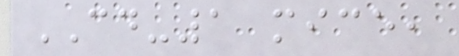CD-1 mice,
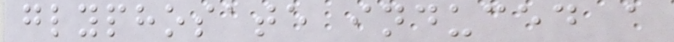glyphosate induced a
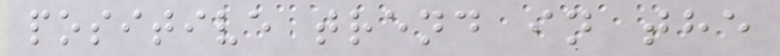positive trend in the
